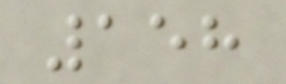158
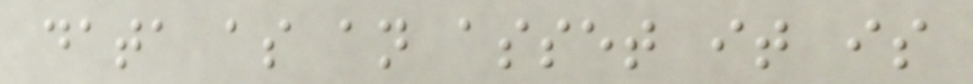data as an asset it is
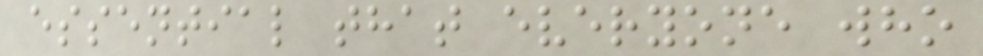essential that everyone who
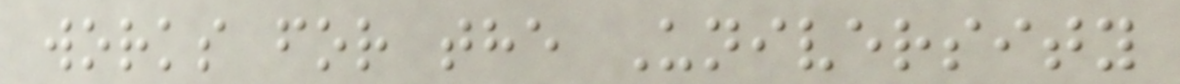works for the University
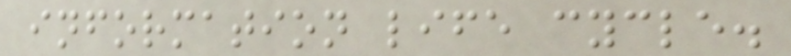information life cycle.
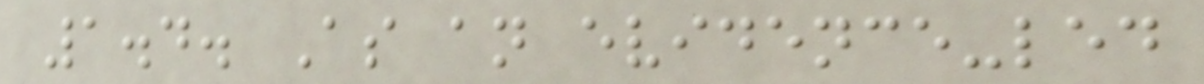1.4. As an evidence-led
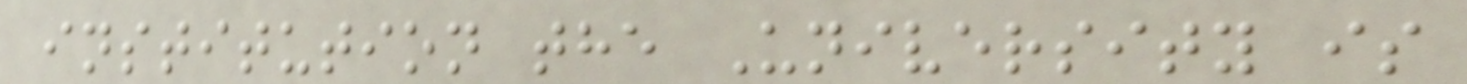institution the University is
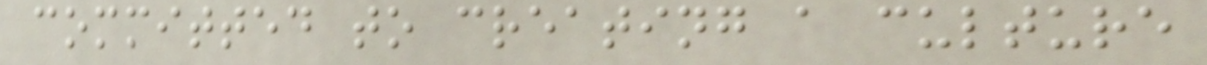committed to creating a culture
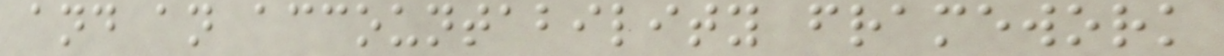and an accountability framework
